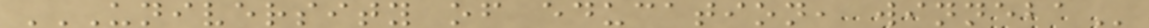UNIVERSITY OF EDUCATION, WINNEBA
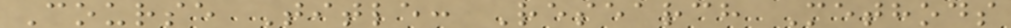Course Title: Research Methods
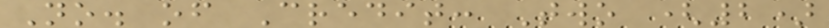No. of Credit: Two (2)
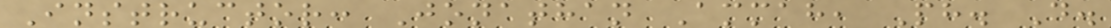Instructor: Jonathan Ammah, Ph. D.
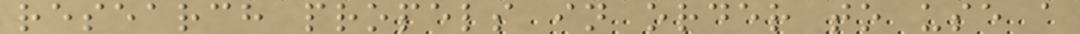research propels in order to use a
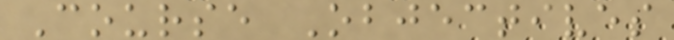Course Objectives
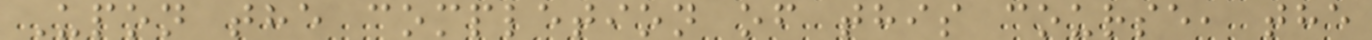Upon the completion of this course, the
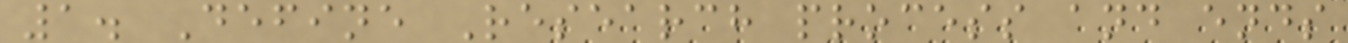1. Define Research process and ends
